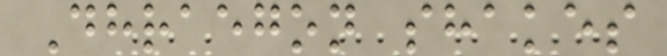Dhraegon shakes
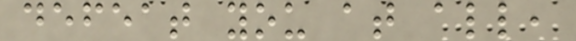defeat you at all,
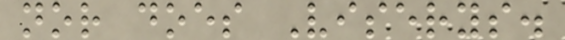nor does Viserys.
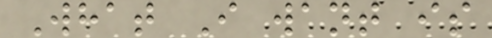What I want is
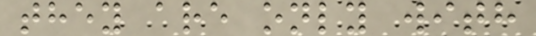they are only with
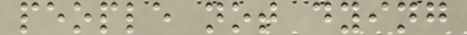people not dying
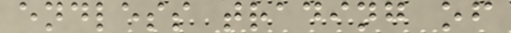endless trading of
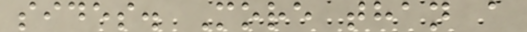sides. More than a
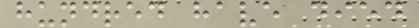hundred have died
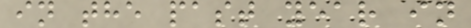in the past year in
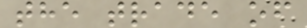the trade of
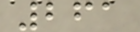261
